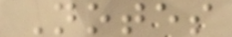Notes
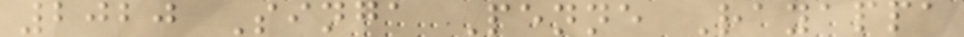2020 Singa Penne Rayappa
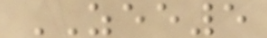ZEE5
